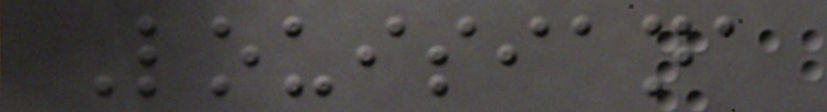Louisiana
